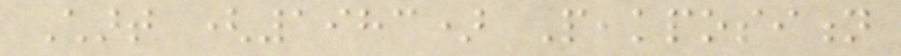Chart (1983) Peakposition
